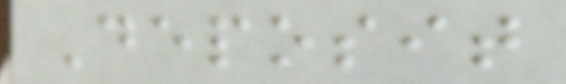Deposit
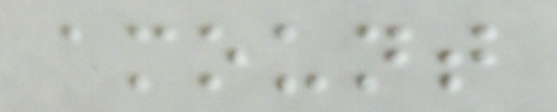amount
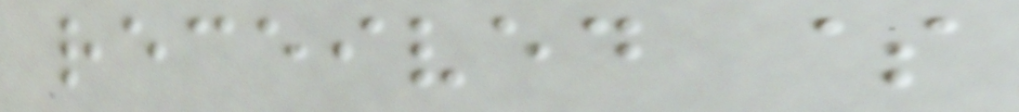received $
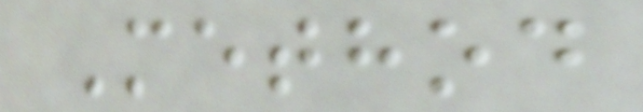Method
